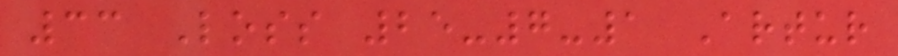33 Loss 25-7-1 Artur
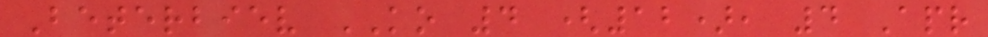Beterbiev KO 4 (12), 4 Apr
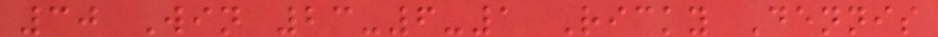30 Win 23-6-1 Ricky Dennis
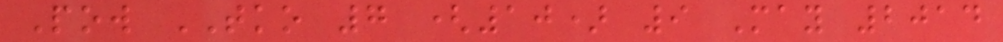Pow TKO 7 (10) 9 May 2014
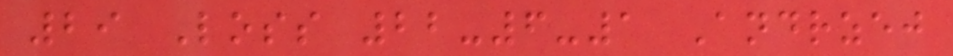29 Loss 22-6-1 Andrzej
